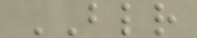BLR
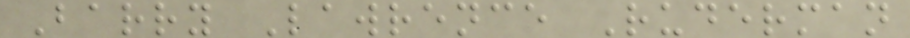Barry Lawrence Ruderman
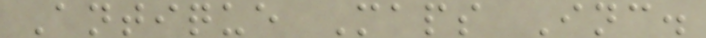Antique Maps Inc.
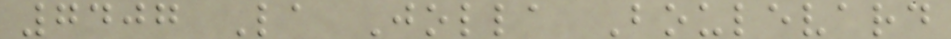7407 La Jolla Boulevard
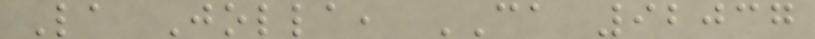La Jolla, CA 92037
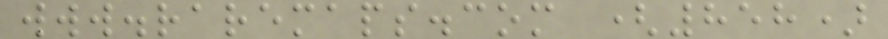www.raremaps.com (858)
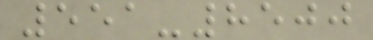551-8500
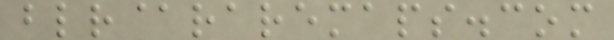blr@raremaps.com
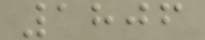1806
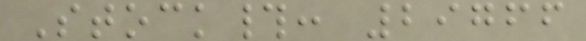Stock#: 29766
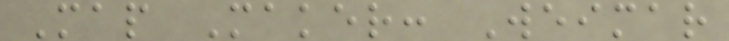Map Maker: Weimar
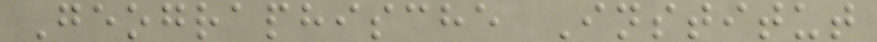Geographische Institut
